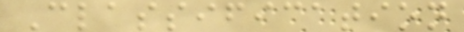Classification
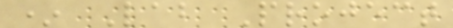* Lab Project
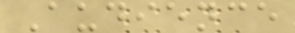Audience
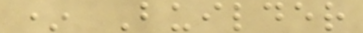* Builder
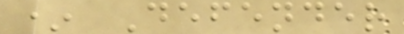* Defender
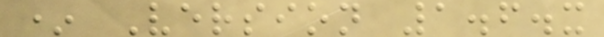* Version 1.6.x
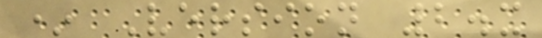* Version 2.x
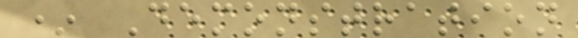* Demonstration
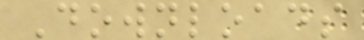Downloads
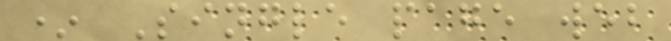* Single page web
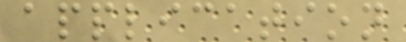application
